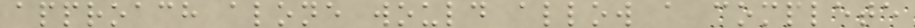approach alone would allow a complete
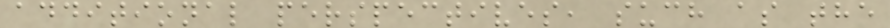additional perspectives, such as the
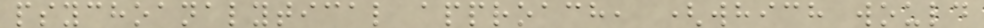psychoanalytical approach, (which would
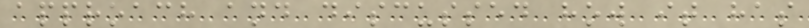approach and discussed how it has
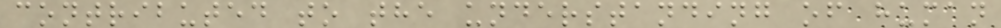contributed to the understanding of human
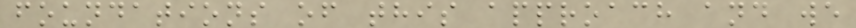foundations of this approach and we
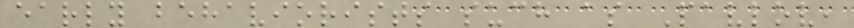early behaviorists such as Pavlov,
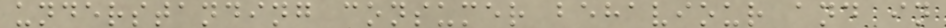understanding consumer behaviour and in
